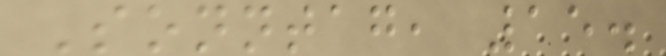Sonntag, 15.
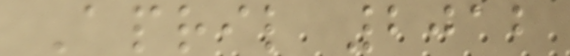April 2012
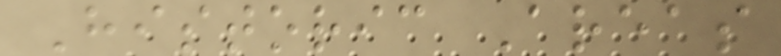Historic Areas
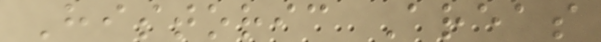Historic Areas
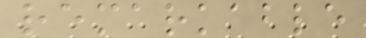remarkable
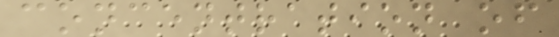concentration of
